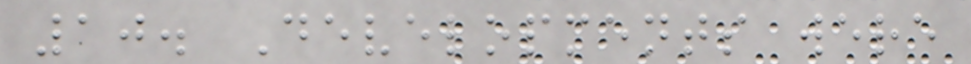10. Developments were
